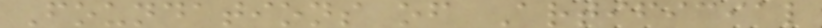Foundations of Artificial
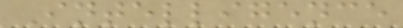Intelligence
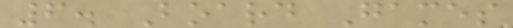6. Board Games
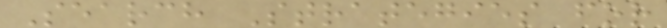Search Strategies for
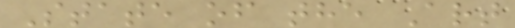State of the Art
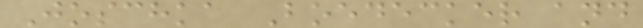Joschka Boedecker and
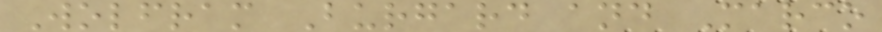Wolfram Burgard and Marco
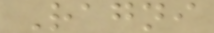Ragni
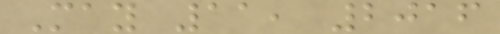May 11, 2016
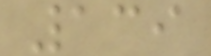139
